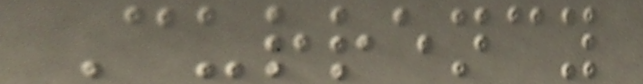Currency
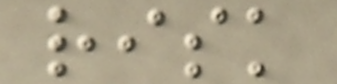risk
